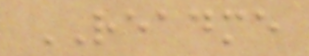README
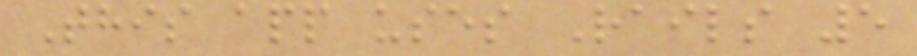This app uses Rails 5
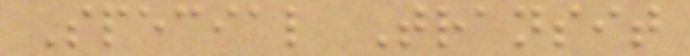Special Transit
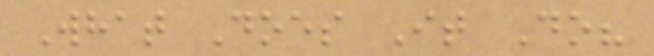What Does It Do?
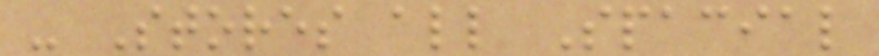- Stores all Spacial
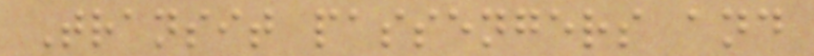Transit passengers and
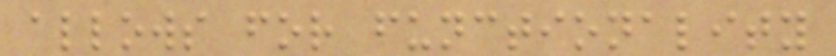allows for functionality
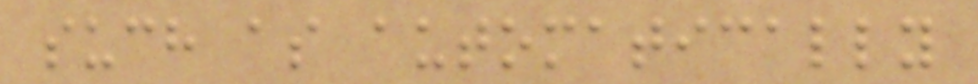such as automatically
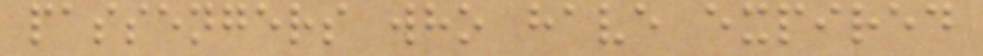passengers who have expired
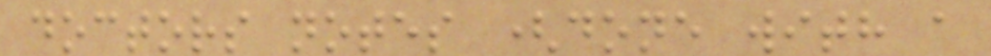doctors notes (done with a
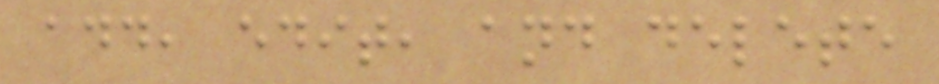add, edit, and delete
